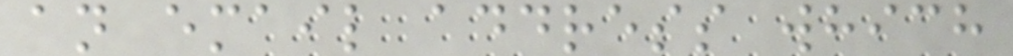an email address which
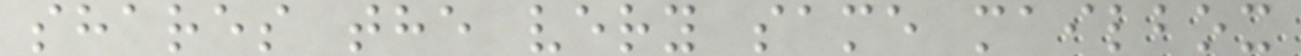shares the very same mailbox
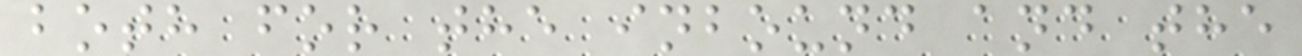both for the inbound and the
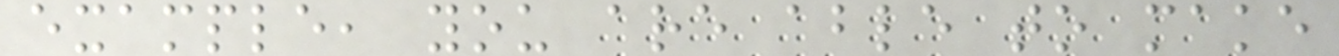example, you are able to make
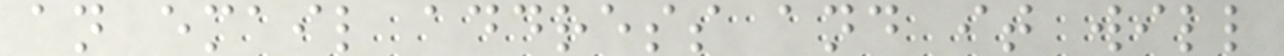an email address and it will
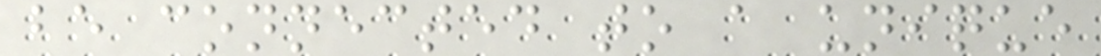be connected to a unique
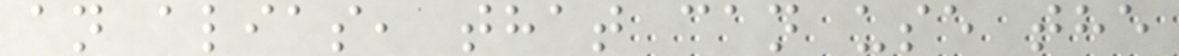an alias, that can use the
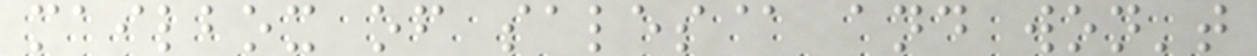mailbox of sales@ and won't
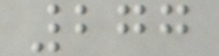277
